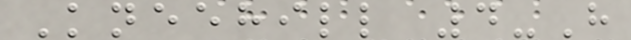Kneehill 4-H
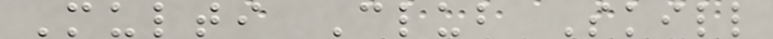Multi Club Skill
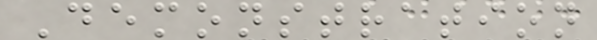Demonstration
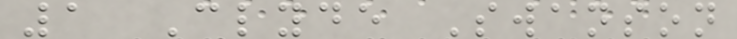1 Clyde Swanson
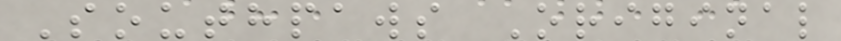Southpaws Original
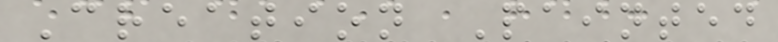Creation Painted
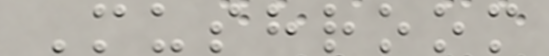Mushroom
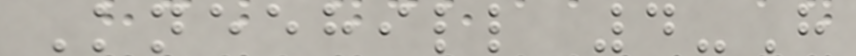Kneehill 4-H
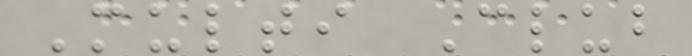Multi Club
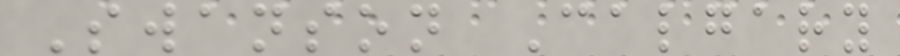Swanson Calgary
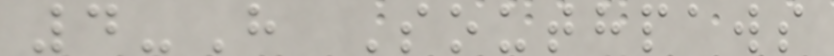4-H Southpaws
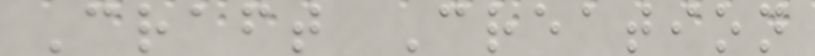Craft Creation
